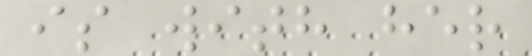is with her
